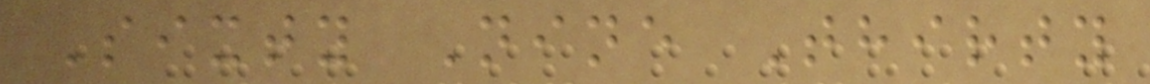Sixty Nine Thirty
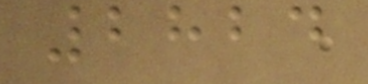2824
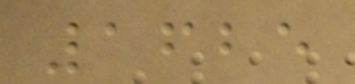1625
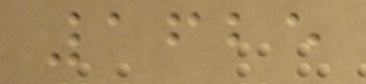1625
